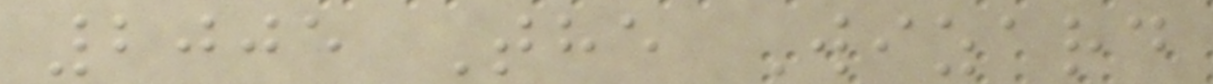2005 The Wizard
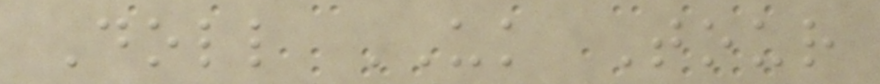Doll UK Tour
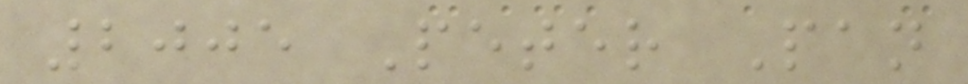2005 Peter Pan
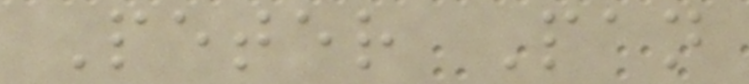Peter Pan
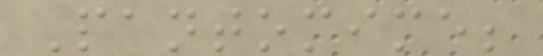Pantomime;
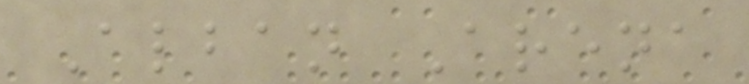Alban Arena
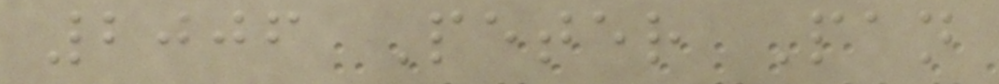2006 Peter Pan
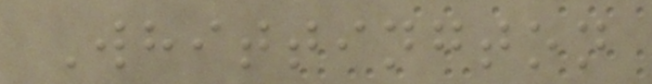Whittington
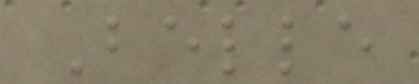Belle
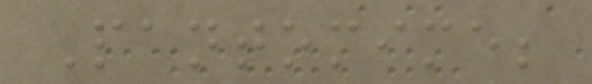Pantomime;
